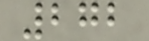272
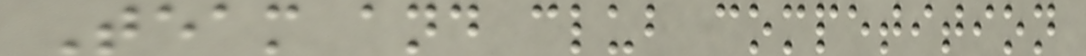Team and club competition
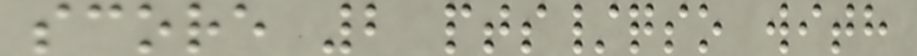score 2 pts/qso with
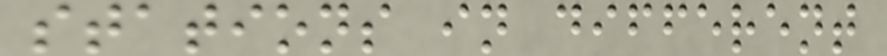stations in different
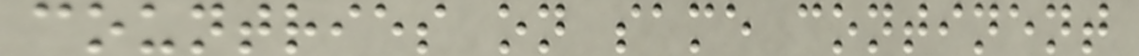countries on same continent
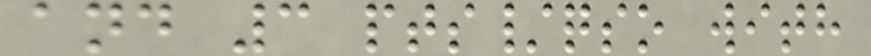and 3 pts/qso with
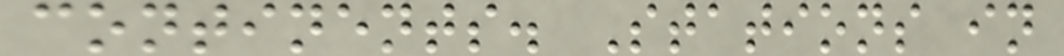continents. Stations in
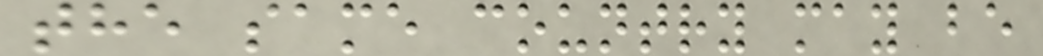the same country may be
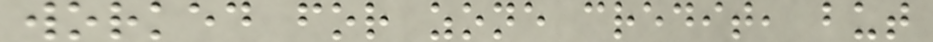worked for zone credit, but
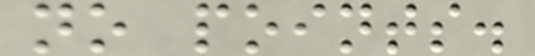no points.
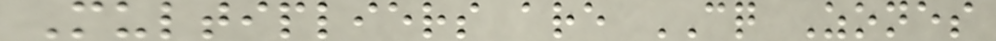Multipliers are CQ Zones
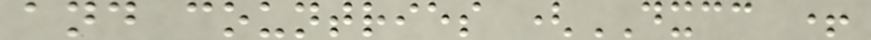and countries (DXCC +
